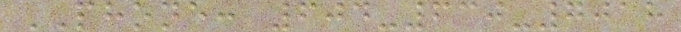PHONE: 604-630-7018
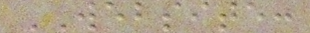WEBSITE:
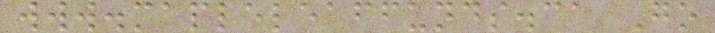www.mapleleaffunds.ca Go
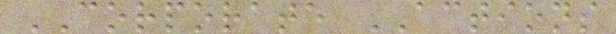CORPORATE ACTIONS
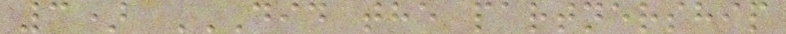3) DID THE PARTNERSHIP
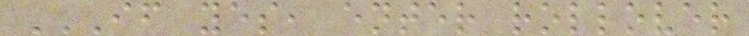IF YES, ENTER ROLLOVER
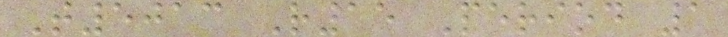T5013 R15 Period 1
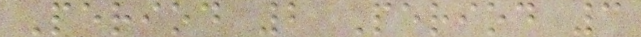Period 2 Period 3
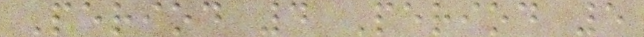Period 4 Period 5
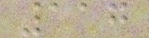117
